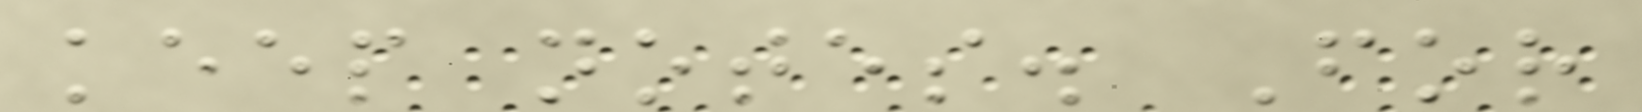keep notes. For
